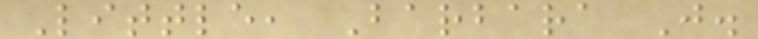Little, Barbara J.
